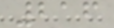216
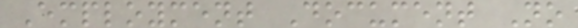Employment Document No
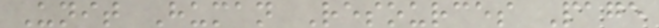Unit Human Resources Page
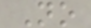No
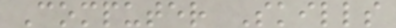Computer Skills
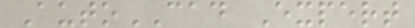AutoCAD Expert
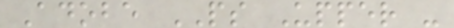Adobe PS Upper -
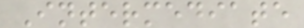Intermediate
